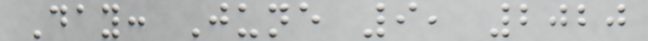Day: June 9, 2020
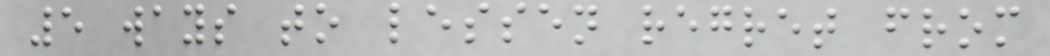5 ways to lessen regret from
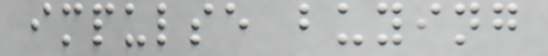impulse buying
